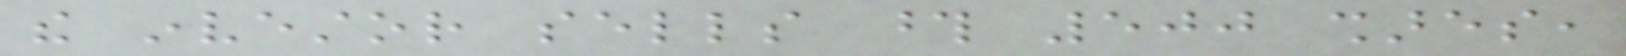the investor sells those 500 shares,
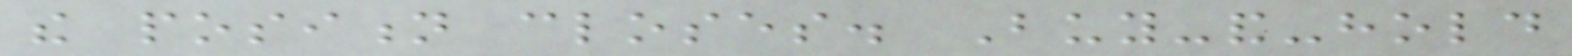the position closes. Buy-and-hold
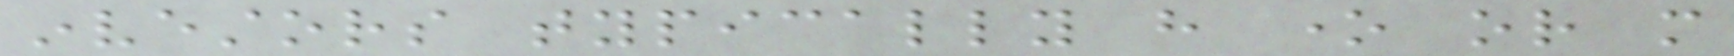investors typically have one or more
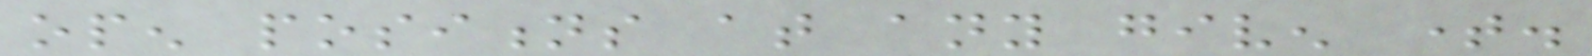open positions at any given time.
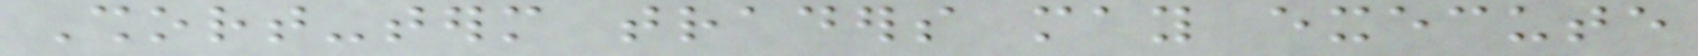Short-term traders may execute
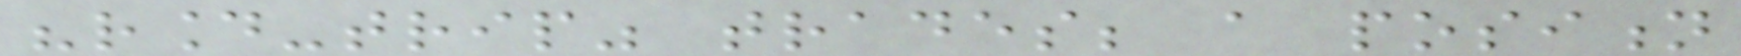"round-trip" trades; a position
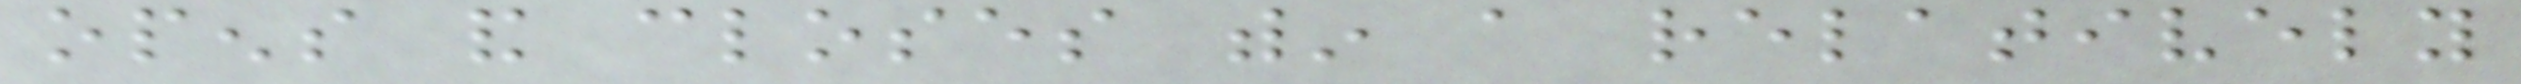opens and closes within a relatively
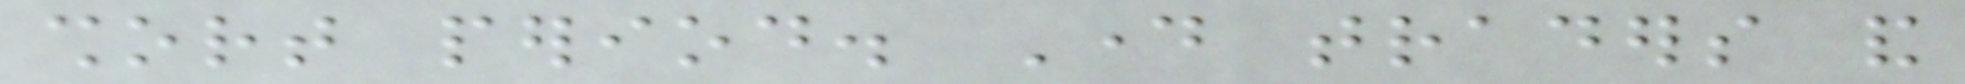short period. Day traders and
